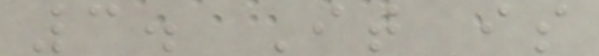3. It is
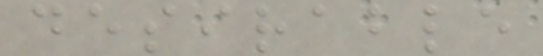desirable
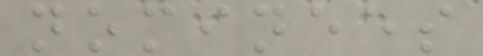nominees
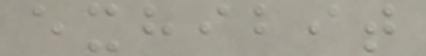exhibit
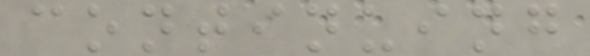continuing
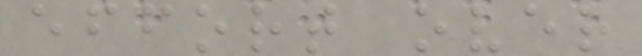effort over
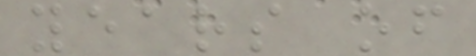years of
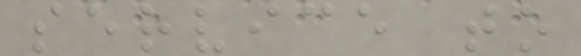service to
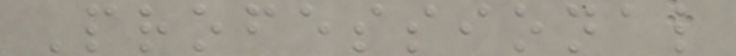Professional
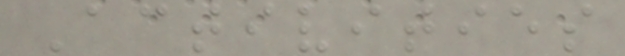Activities
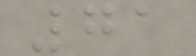71
